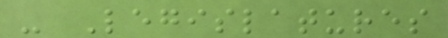- Legislatures
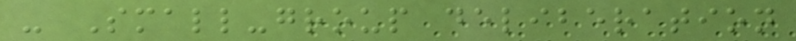- Small-group deliberation
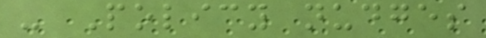- Policy nudges
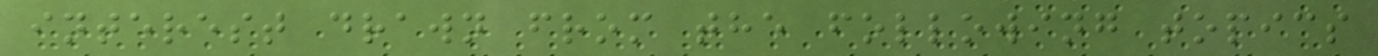interest drawn from the following topics
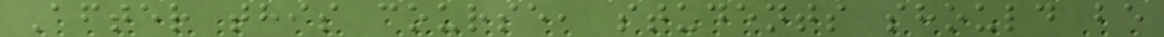After this course, students should be
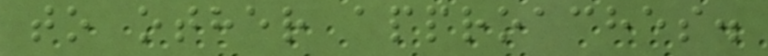to other approaches.
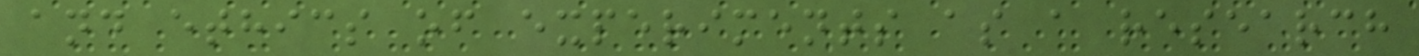and ethics of experiments as a research
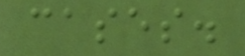cases.
